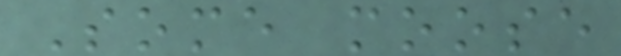Some moose
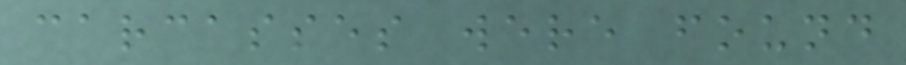carcasses were found
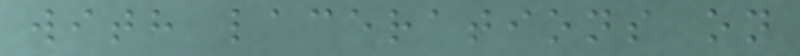with lacerations on
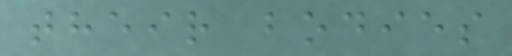their bodies
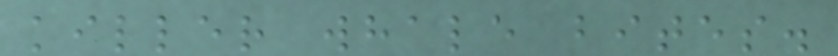killer whale bites.
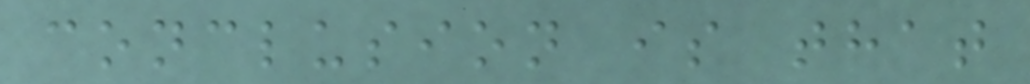conclusion is that
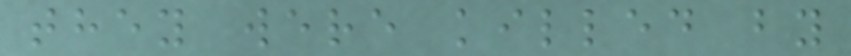they were killed by
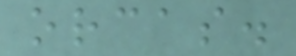orcas.
